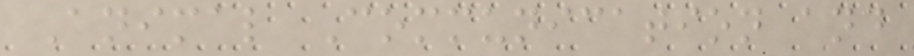Animal Communication and
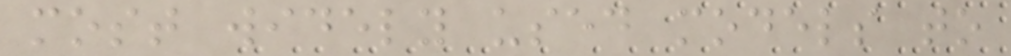most widely used models to
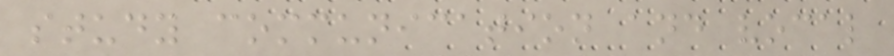study communication and vocal
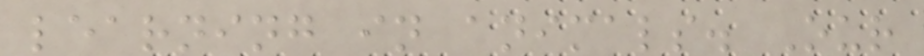learning in animals. Our
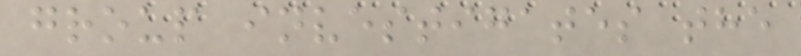group investigates the
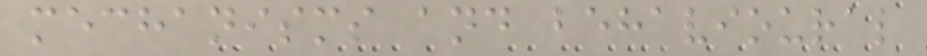mechanisms and behavioural
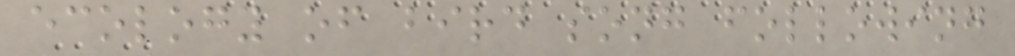ecology of bird song following
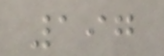197
